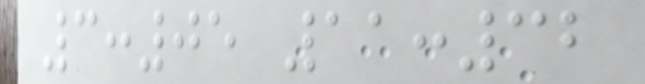3:05 11:32
